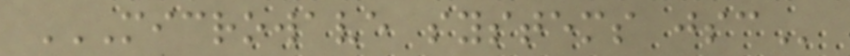MICROWAVE SYSTEMS JSC
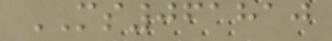MS061810
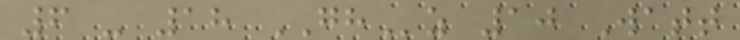6 - 18 GHz 10 Watt
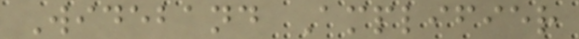Wideband Amplifier
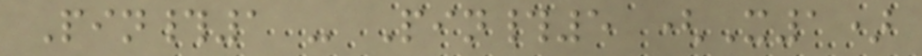Pin#1 - Pin#5 (X1)
